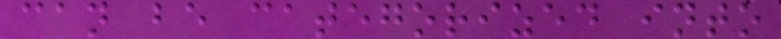can be categorized into
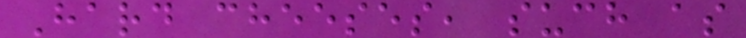Hard cheeses, such as
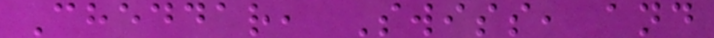Cheddar, Swiss, and
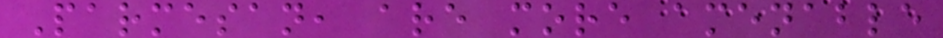Parmesan, are more amenable
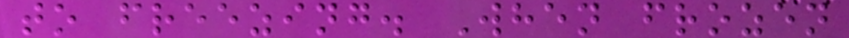to freezing. When frozen
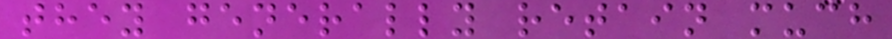they generally retain much
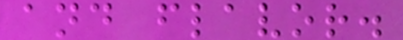and flavor.
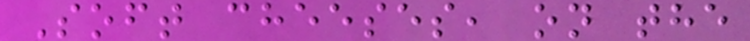Soft cheeses, on the
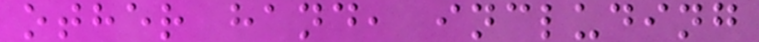other hand, including
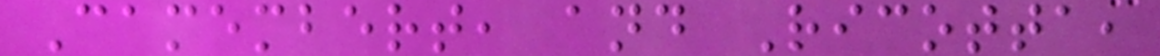Camembert, and Ricotta,
